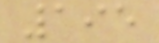195
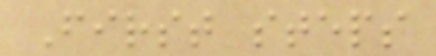First steps
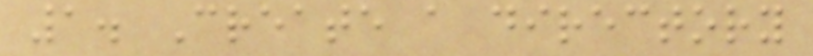1. Create a directory
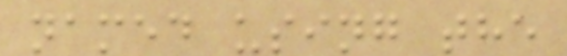named using the
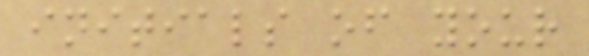initials of your
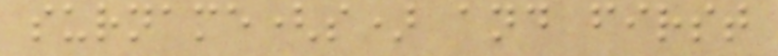surname(s) and first
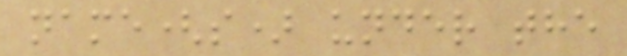name(s) under the
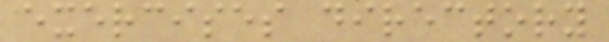exercises directory
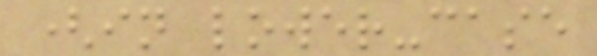(in lower-case
